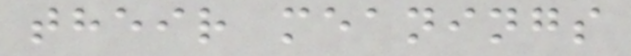their meanings
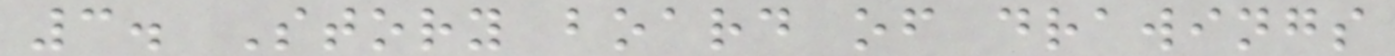3. Story board of drawings
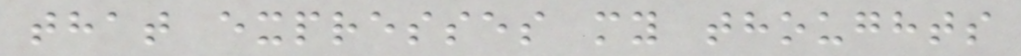that expresses my thoughts
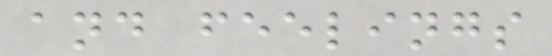and feelings
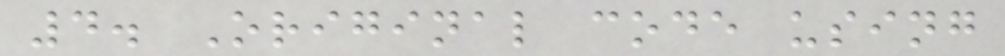4. Original code using
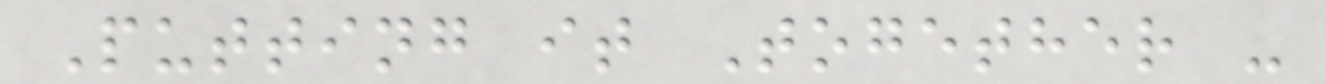Putting it Together -
